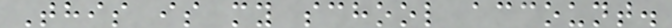This is my school account.
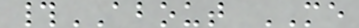#ABOUT ME
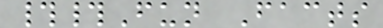##Fun Facts
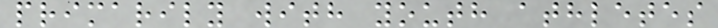primarily with youth athletes
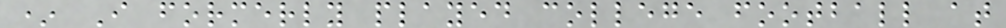* I formerly played college football at
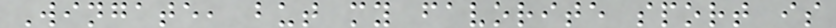Wingate, but my favorite sport is
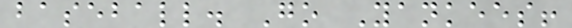baseball. Go Yankees!
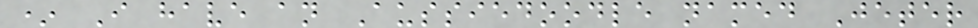* I have an Aussiedoodle named Jeter
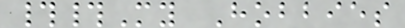##My Hobbies
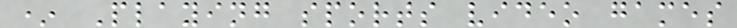* Playing sports video games
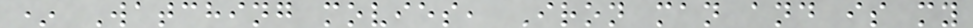* Watching movies, Iron man and is my
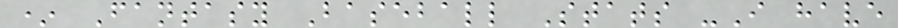* Fantasy Baseball Stats -I have
